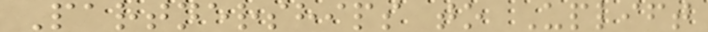Partnerships to Uplift
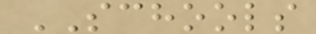SCHOOLS
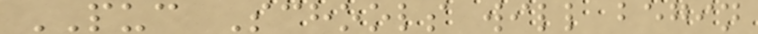PUC Schools will begin
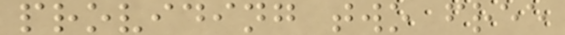providing two free
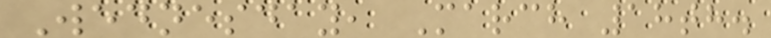Wednesday, March 18th.
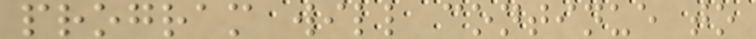program will continue to
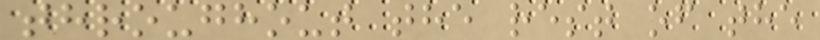throughout the rest of the
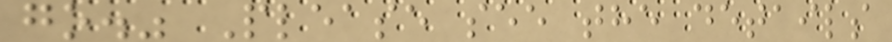go." Please see the details
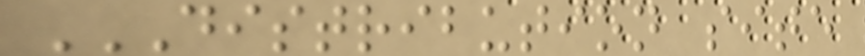DISTRIBUTION SITE
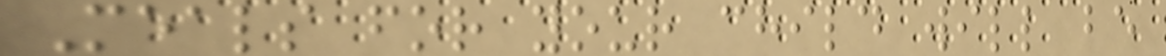Meals for your child will be
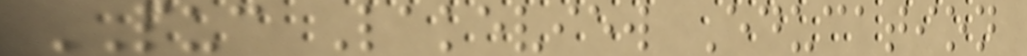PUC Lakeview Education
